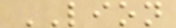LION
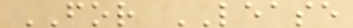FOR LEASE
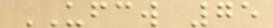UFCW 75
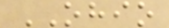OHIO
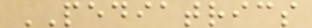PEDIATRICS
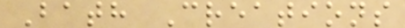Bath Creations
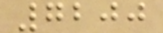7200
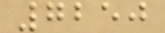7250
